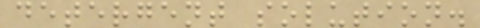detergent solution.
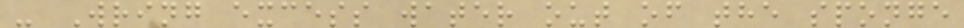- Wring excess water out of the sponge
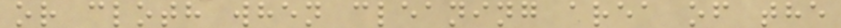or cloth when cleaning area of the
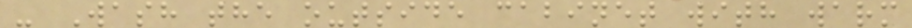- Wash the outside cabinet with warm
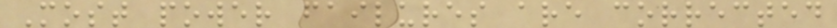Most power failures are corrected
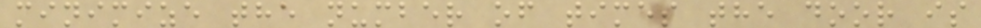minimize the number of times the door is
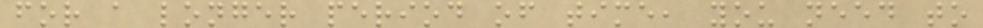for a longer period of time, you need to
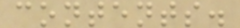contents.
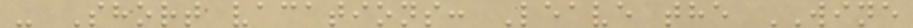- Short vacations: Leave the WINE
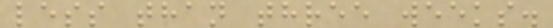less than three weeks.
